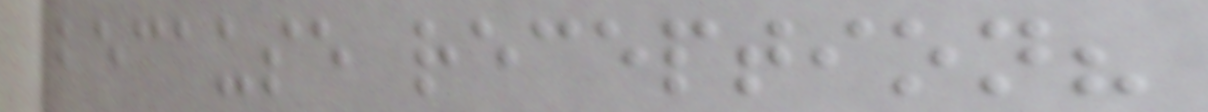because reception?
